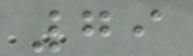79
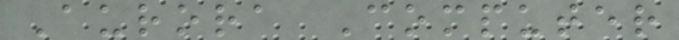Aurora Computer
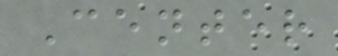Center
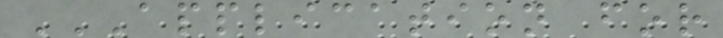APPLICATION FOR
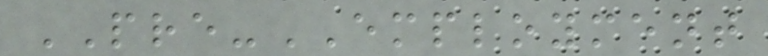PRE-EMPLOYMENT
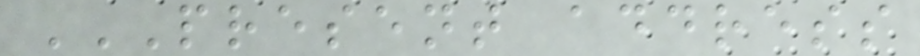PRESENT ADDRESS
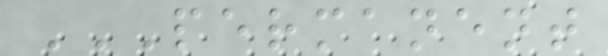PERMANENT
